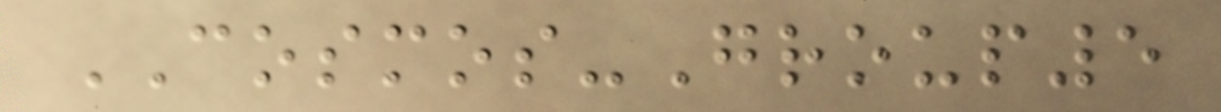COSMOS-Group5
